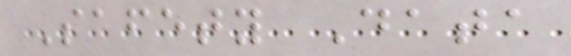Safety Data
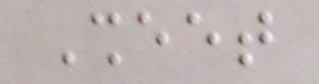Sheet
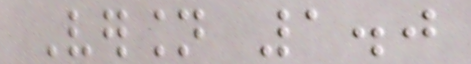Version 1.0
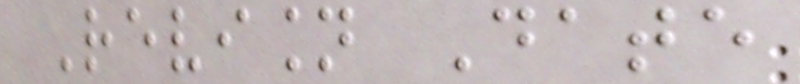Revision Date
